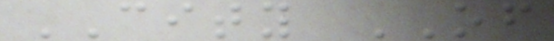CITY OF
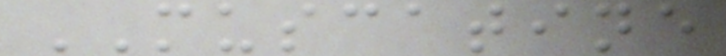MUSCATINE
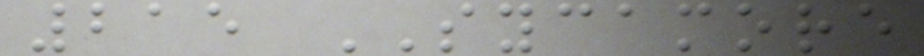215 SYCAMORE
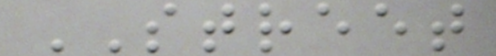STREET
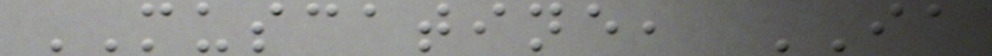MUSCATINE, IA
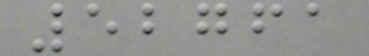52761
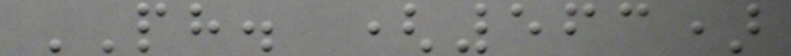PH. (563)
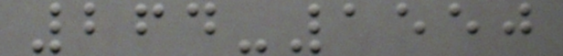264-1550
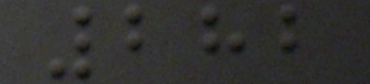282
